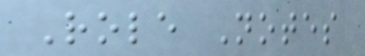Role Notes
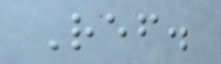Ref.
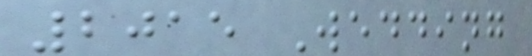2015 Wedding
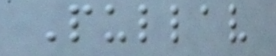Pullav
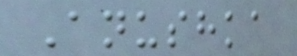Anushka
